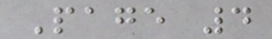Page 4
